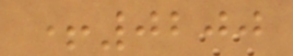+0200
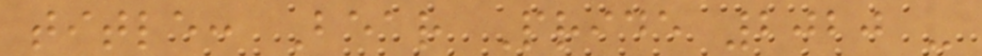title: Bear Pride 2020 -
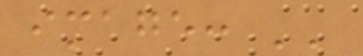image: ''
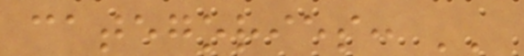categories: ''
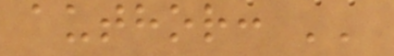author: ''
